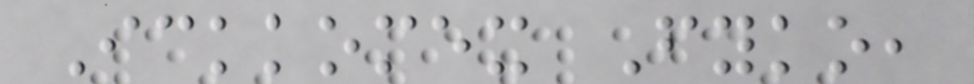Ickkomex Fyko,
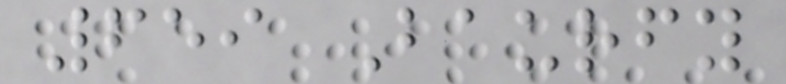659 Baurfy
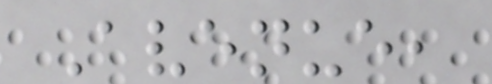Avenue,
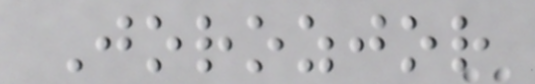Jorozjor
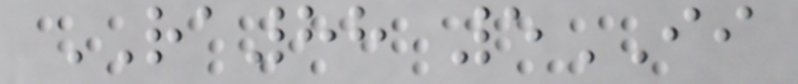RA88 5II
